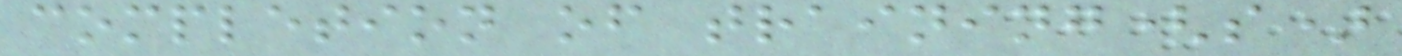completion of training(s)
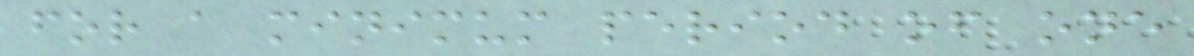for a minimum period of one
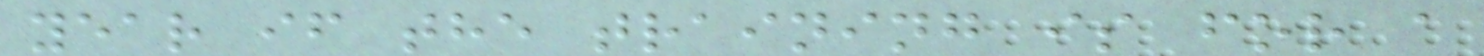year if the training is for a
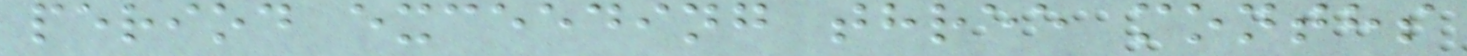period exceeding three months
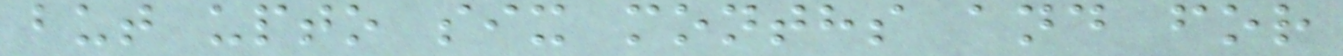but upto six months and for
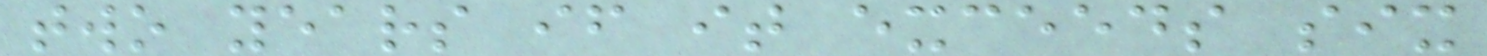two years if it exceeds six
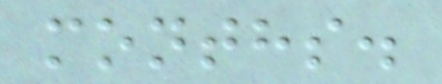months.
